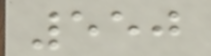550
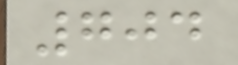704
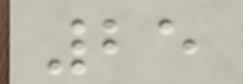25
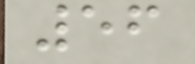56
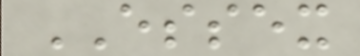ESSEX
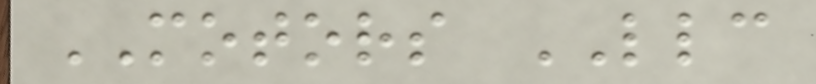MOTORS LLC
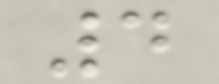4
